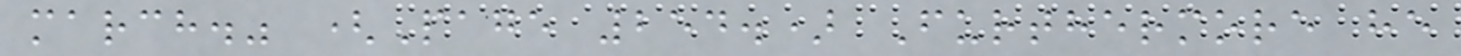march." (Page 254.) Furthermore he
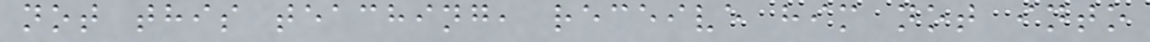not this teaching, receive him not into
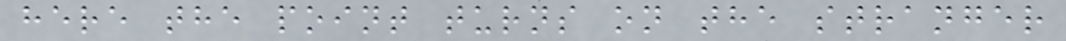here the point turns on the stranger
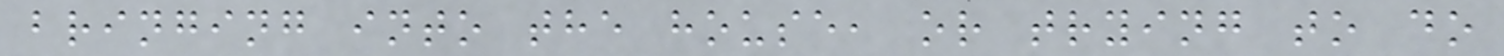bringing into the house, or trying to do
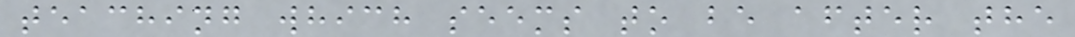teaching which seems to be after the
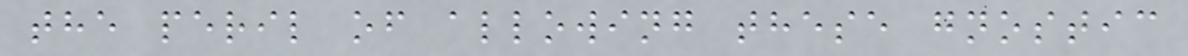the peril of allowing these gnostic
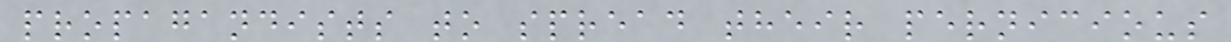propagandists to spread their pernicious
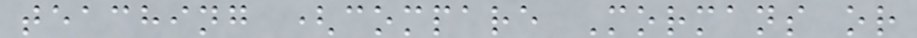teaching (compare Mormans or
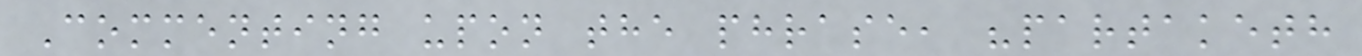Commenting upon the phrase, "partaketh
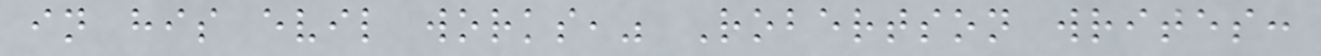in his evil works," Robertson writes:
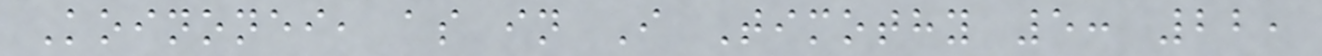Koinonei, as in I Timothy 5: 22,
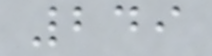249
